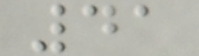41
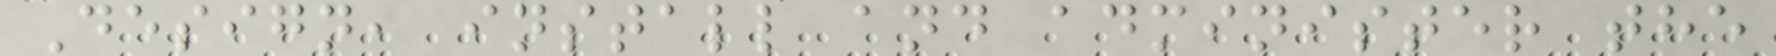Design, install and administer the
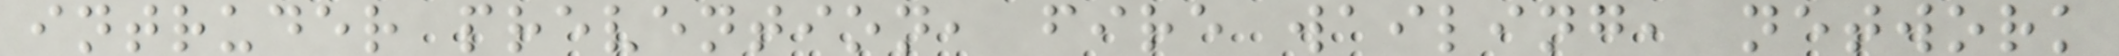intruder prevention, fire wailing, network
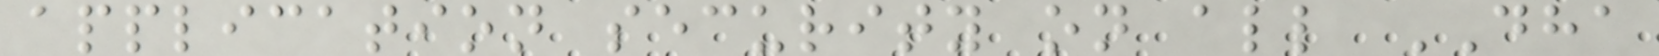application security on all DHA
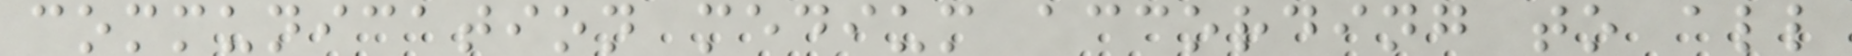communication medium according to all
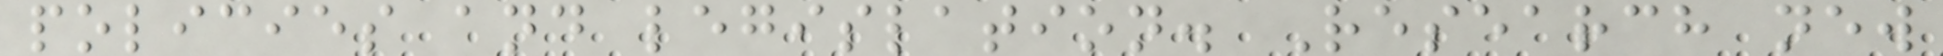policies and legislation. Research new
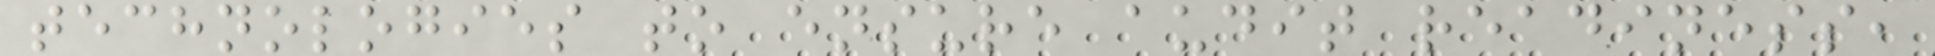technologies to ensure audit readiness,
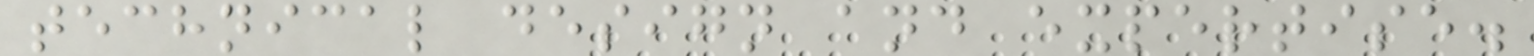technical design and expertise.
